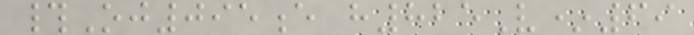#Oj095e h825V*69
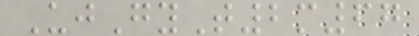UjGyT2m67
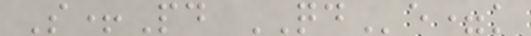S+Pd QDe=k
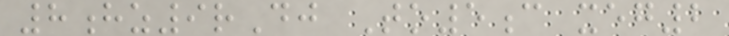8hz9rDj To5c xeg2
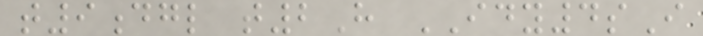t9dgl t2H IDY4sI
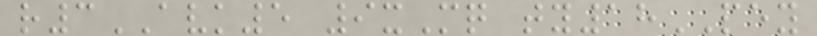r3AVK5 9xMq ty18PEY
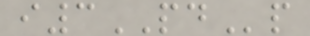i3PDp
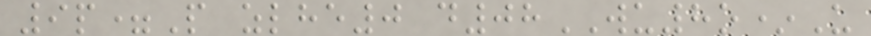9p=P zlhe0 d08WU8o*U
